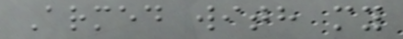Armed with my
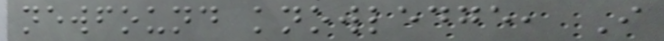newfound knowledge, I
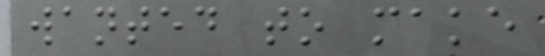wanted to make
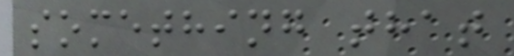something that
